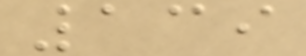139
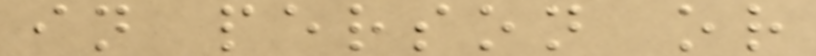in person or
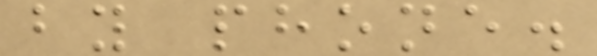by phone.
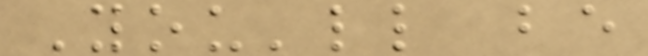You'll be
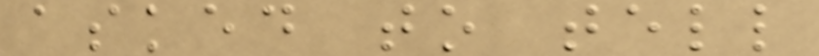asked to tell
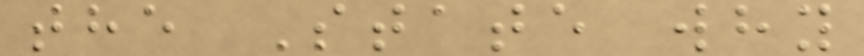the State why
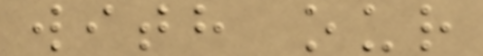with our
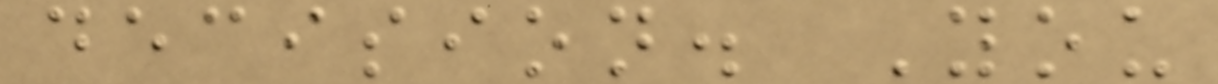decision. You
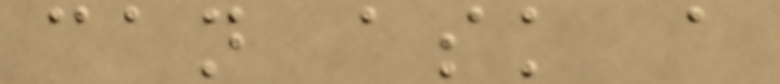can ask a
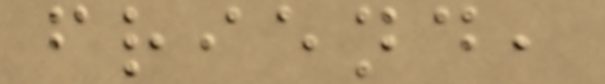friend,
